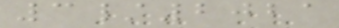3/2021
